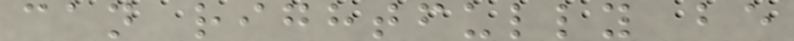can rightfully be
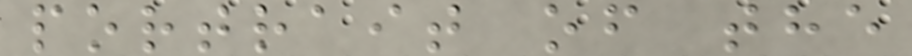portrait of the
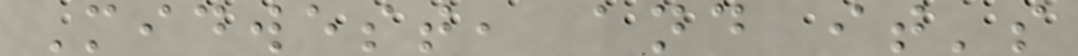Midwest, and it's
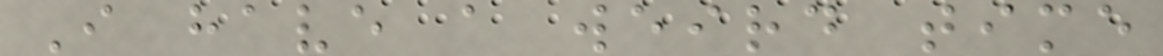I have a weird time
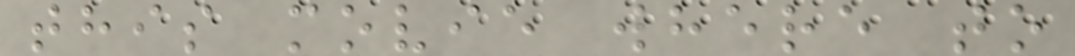this movie where to
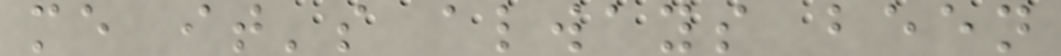me it's always been
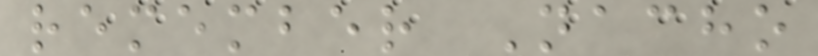remember Nacho
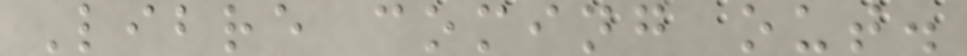Libre coming out.
